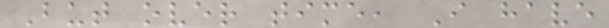But over time, I have
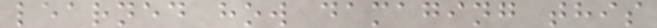learned how damaging this
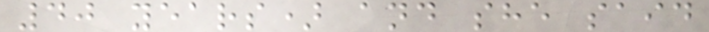40 years) and she said
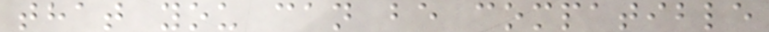that you can be compatible
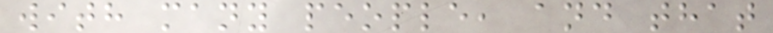with many people, and that
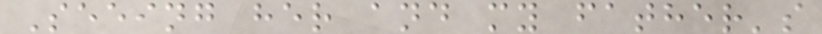Seeing her and my father's
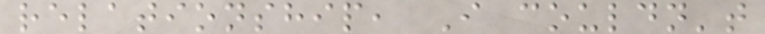relationship, I couldn't
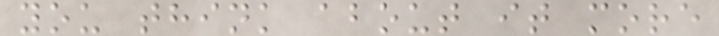you think about it more
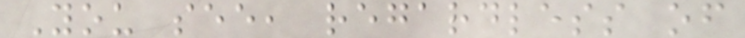You see, regardless of
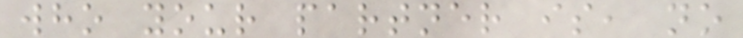who your partner is, no
